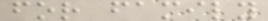for family
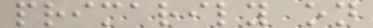primarily on
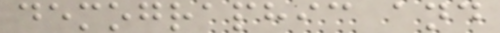demographic and
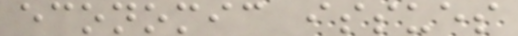economic issues
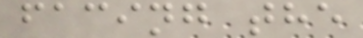facing the
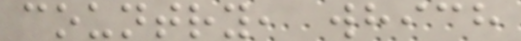country, which
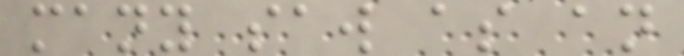many saw as an
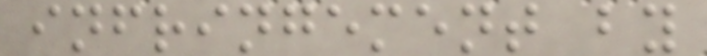infringement by
